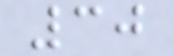30
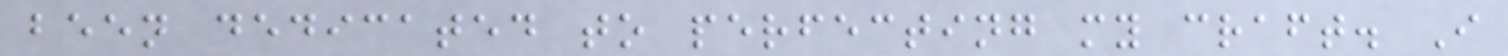been dedicated to perfecting my craft. I
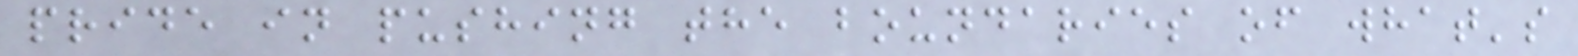pride in pushing the boundaries of what's
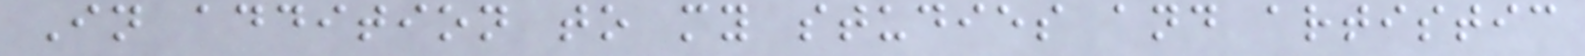In addition to my studies and artistic
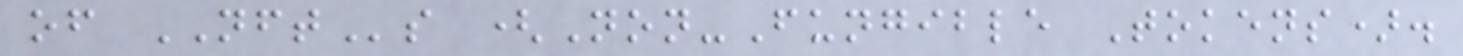of NFTs (Non-Fungible Tokens).
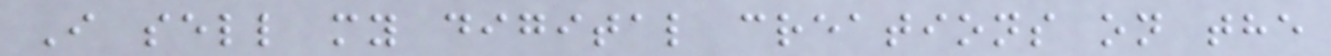I sell my digital creations on the
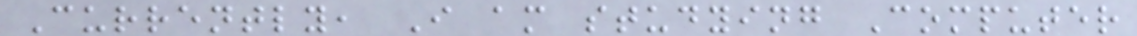Currently, I am studying Computer
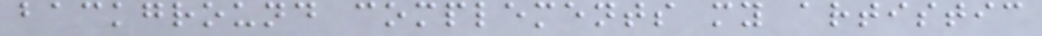background complements my artistic
